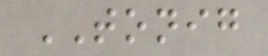TONIG
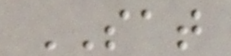SAT
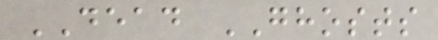DEAD GHOSTS
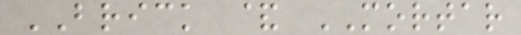BRICK & MORTAR
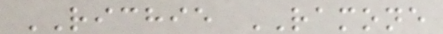RICHIE RAMONE
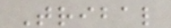Tribal
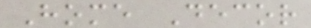Home Decor
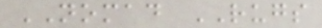NOMAD RUGS
